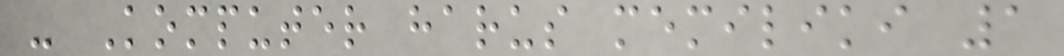- Komputer harus memiliki 1
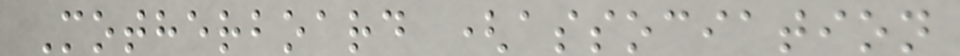Motherboard (association
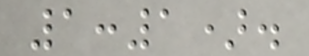1:1).
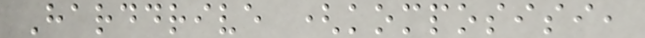Harddrive (komposisi,
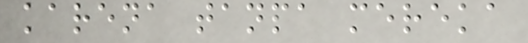karena tanpa mereka
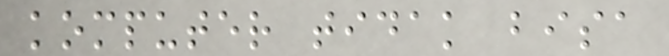komputer tidak bisa
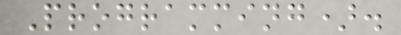Programming).
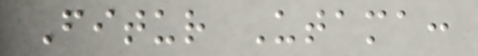Fitur Utama:
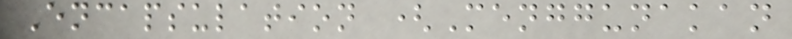Encapsulation (Menggunakan
